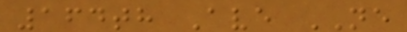164th Ave NE
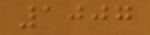1007
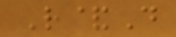R&D
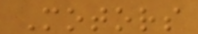Motors
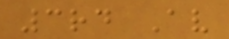3rd Av
